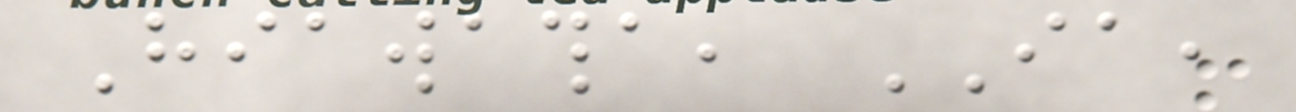Hiawatha, IA,
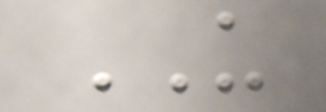US
